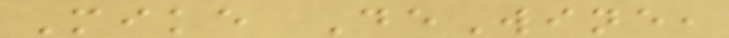Mike DeWine,
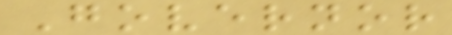Governor
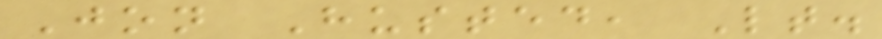Jon Husted, Lt.
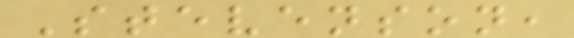Stevenson,
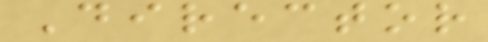Director
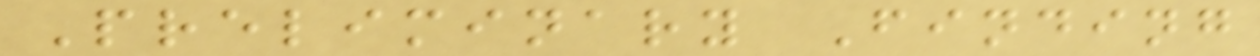Preliminary Finding
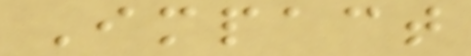Impact
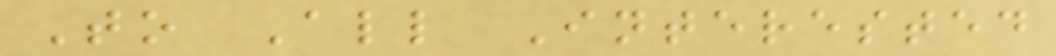To All Interested
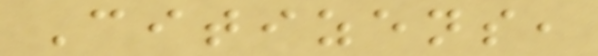Citizens,
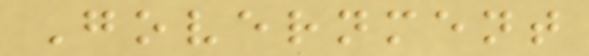Government
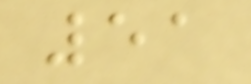51
